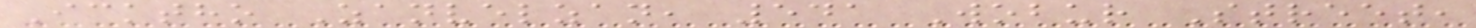Icktho Zanvelzan, 541 Wobur Street,
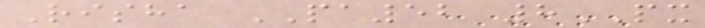Risha PA52 8PX
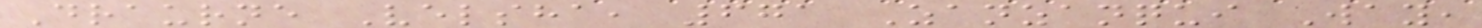Draurne Velsha, 671 Zanzanqui Way,
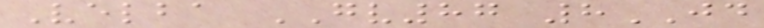Velba GV87 8JD
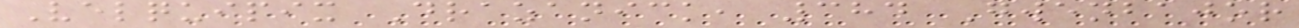Velquipix Drazanick, 384 Gwenbajor
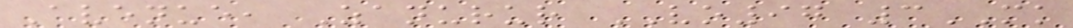Avenue, Zanurur VO97 3MK
